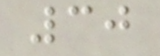30
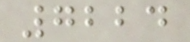7224
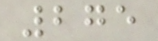275
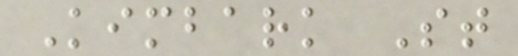Kimbark St
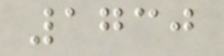1730
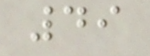49
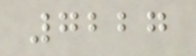7227
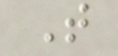T
